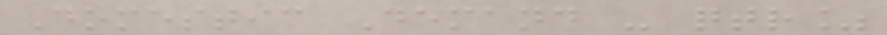Domestic Demand - qtr%
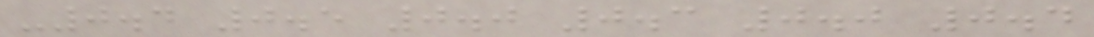-0.4 0.5 0.0 0.3 0.0 0.4
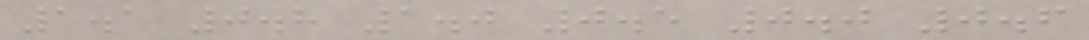1.1 0.8 1.0 0.5 0.0 0.6
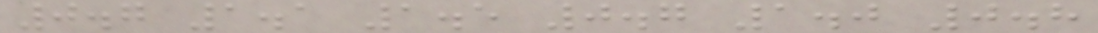0.7 1.1 1.5 0.7 1.0 0.8
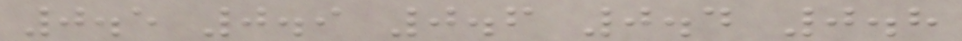0.5 0.9 0.6 0.4 0.8
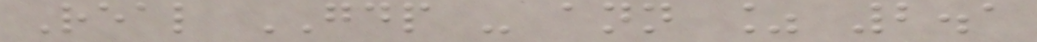Real GDP - ann % 2.1
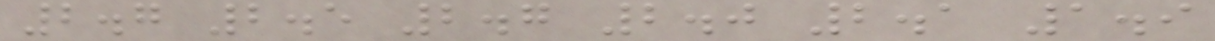2.7 2.5 2.7 2.0 2.1 1.9
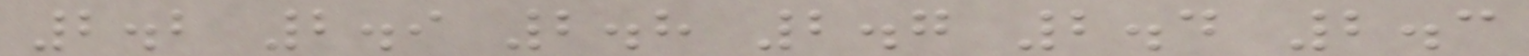2.2 2.9 2.8 2.7 2.4 2.3
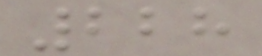228
